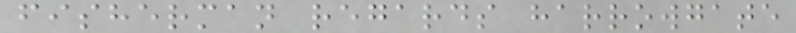fisherman regards harrowgate
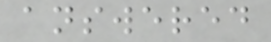answered
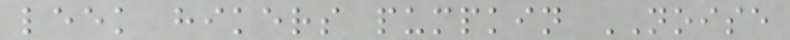leek hikers pumpkin NOISE
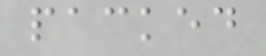packed
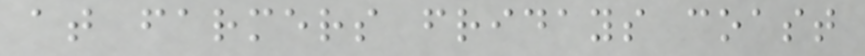at farmers fridays coast
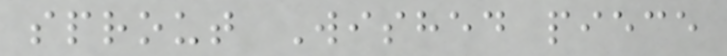sprout Wished piece
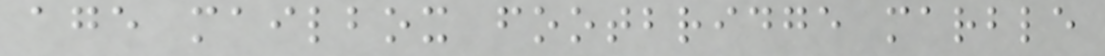age mailbox footbridge marble
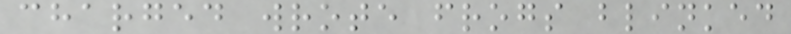charged wrote frogs blinked
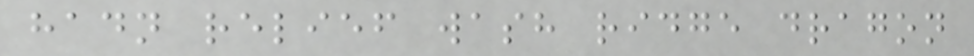hadn relief wash ridge dragon
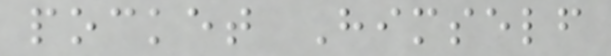pocket Himself
